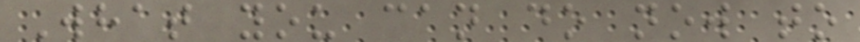What you can do now to
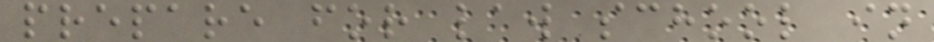prepare for law school in
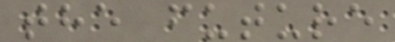the future
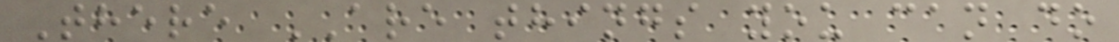There ARE things you can do
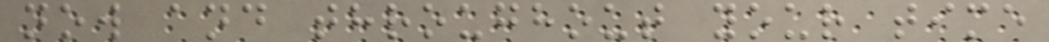now and throughout your time
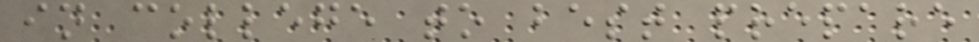in college to best prepare
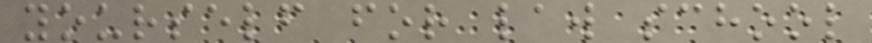yourself for law school
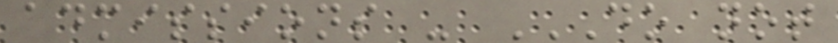admissions - DO NOT
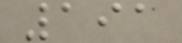191
